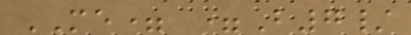ME= =B7/
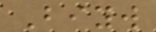Biyw
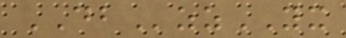DBzzYX
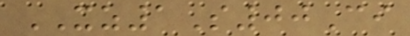XZ1S00Ci
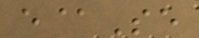e@Se
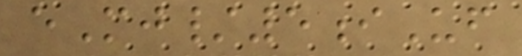eMj/5iUf
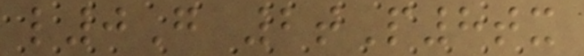l0G 2tP8tx
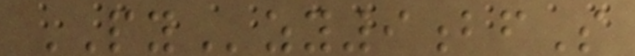PYzy9bfS
